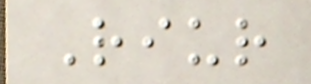Riur
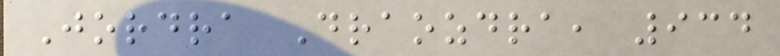Jordra Draozdra, 934
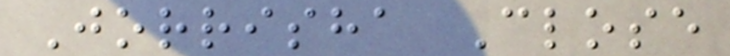Jorrisha Close
